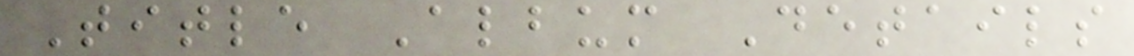Title Album Details
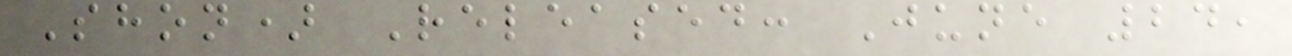Shon) Released: June 24,
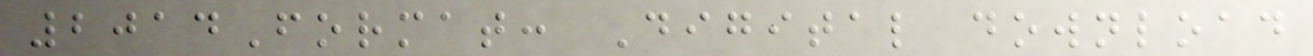2014Format: Digital download
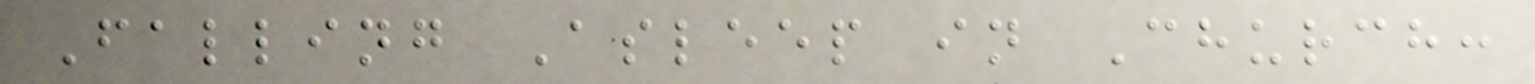Falling Asleep in Church:
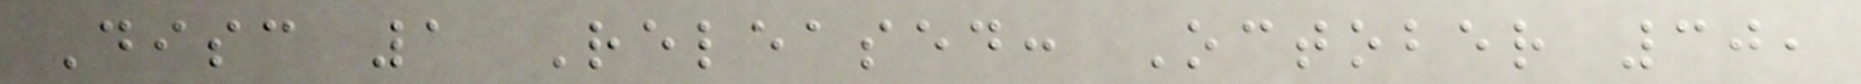Disc 1 Released: October 30,
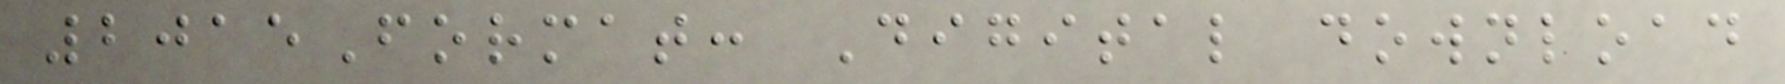2015Format: Digital download
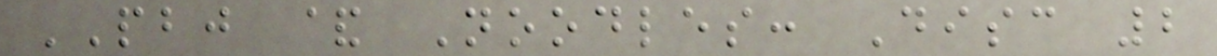PBJ & Noodles: Disc 2
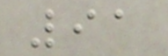91
